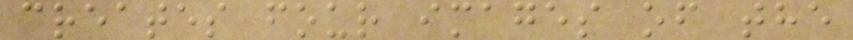creates four images of the
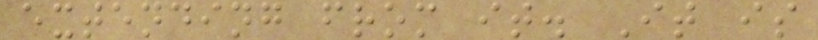extending from it. It is
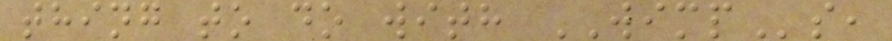thing to do with WIMPs,
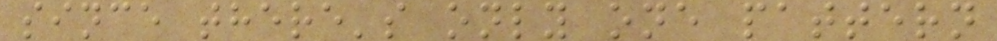since there's only one pattern
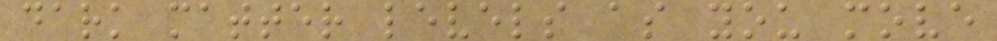dark matter levels as you move
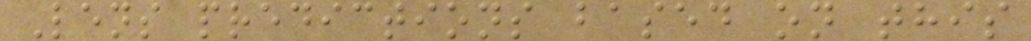Lens predictions based on this
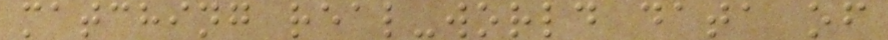matching real-world data of
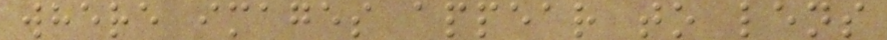where images appear to lens
